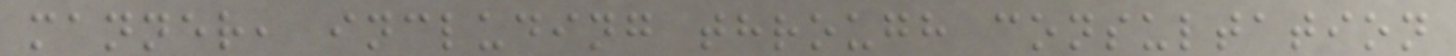manner, including through consultation
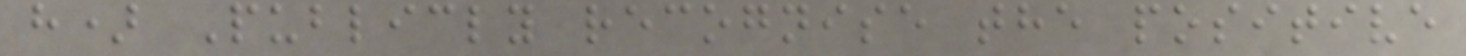h) Publicly recognise the positive
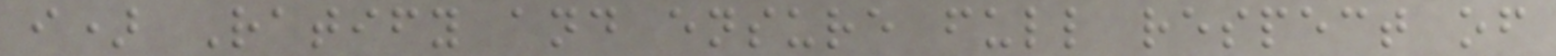i) Ratify and ensure full respect of
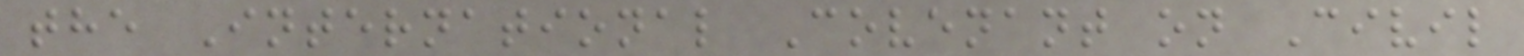the International Covenant on Civil
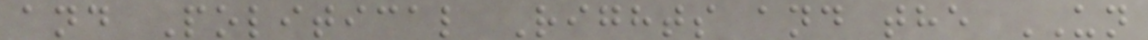and Political Rights and the UN
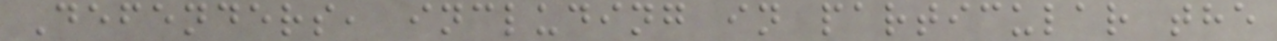Defenders, including in particular the
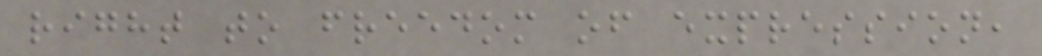right to freedom of expression,
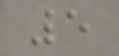5
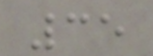35
